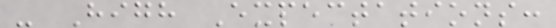- High Expectations:
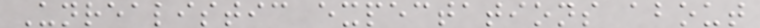Unrealistic expectations about
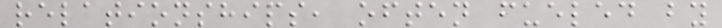relationships, often fueled by
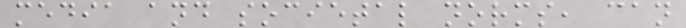media and societal norms, can
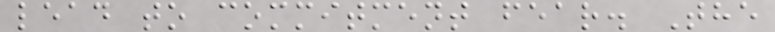lead to commitment fear. The
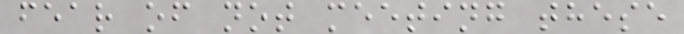fear of not meeting these
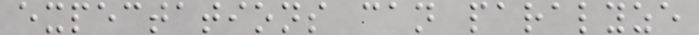expectations can paralyze
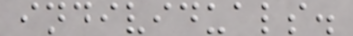individuals.
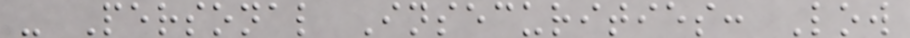- Personal Insecurities: Low
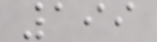199
